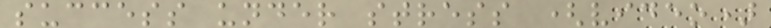success under stress (video)
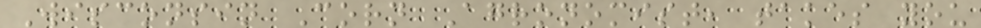Wisconsin Corn Agronomist, takes you
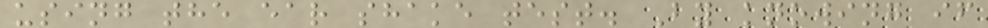using the ear shake test. By knowing if
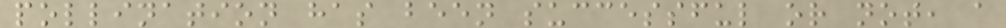pollination has been successful or not, a
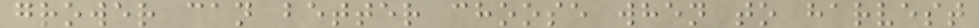grower can better choose when to harvest
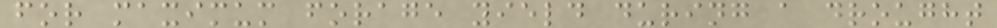for maximum forage yield during a drought
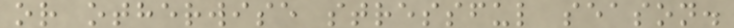or otherwise stressful season.
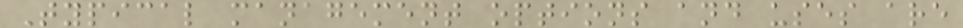Typical management options and uses are
